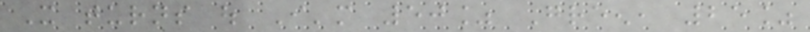It turns out I'm 50% Green, 25%
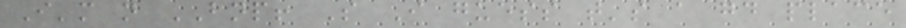I'm not BNP! So I guess that's a good place
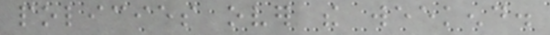policies over the weekend.
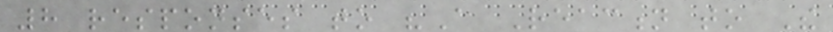8 responses to "A Reaction to The
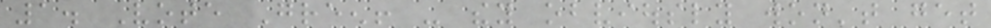1. Vote Green! - they obviously won't get
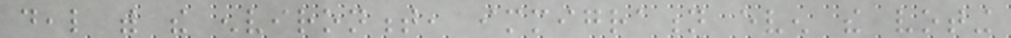deal with the environment, immigration even the voting
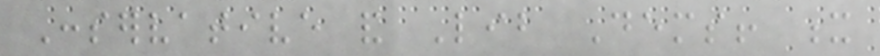Conservative and Lib Dems! x
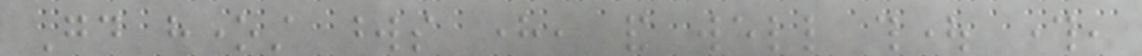Good honest words here, and well thought through,
